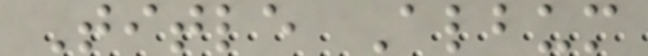Title Album
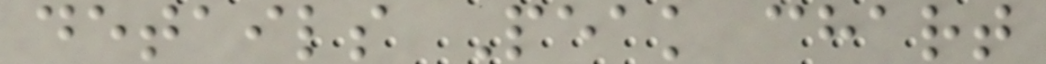details Peak chart
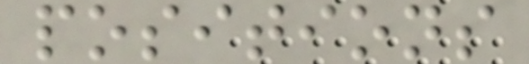positions
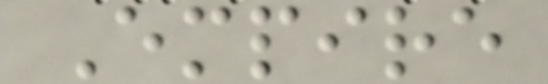Empire
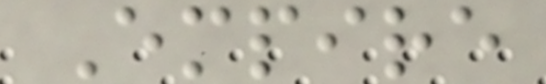Empire
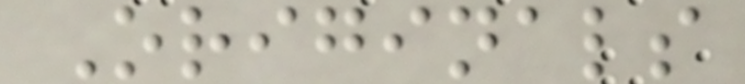Originals
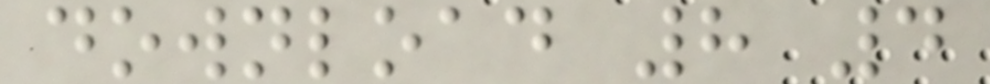download 8 4
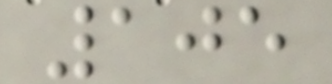105
